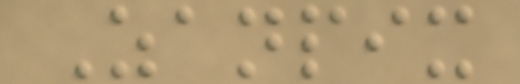Zanpix
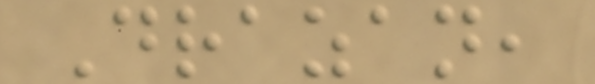Drazan,
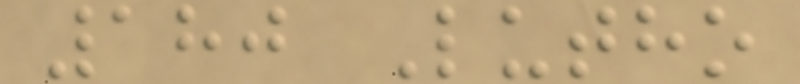180 Lutho
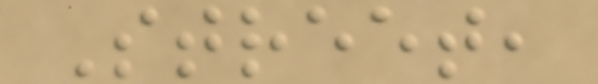Street,
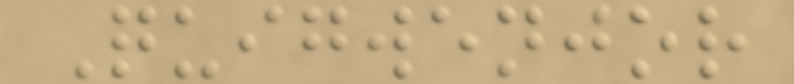Quigwenjor
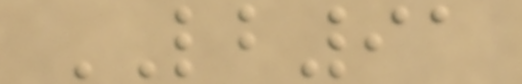LB91
